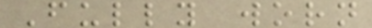Fully worn
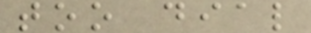too dial
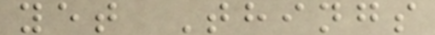yet Things
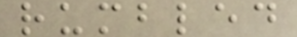rumbled
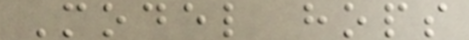Model hops
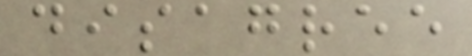disagree
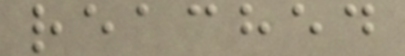reached
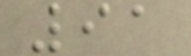91
